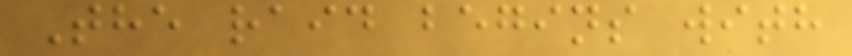The raid begins with
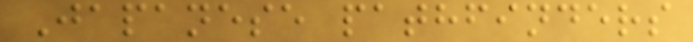Japanese pathfinders
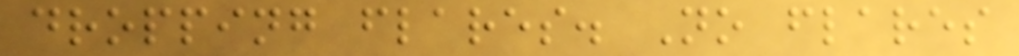dropping flares. No flares
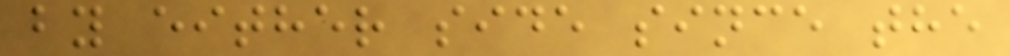by either side since the
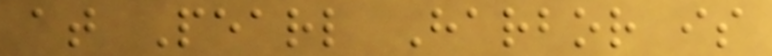at Pearl Harbor is
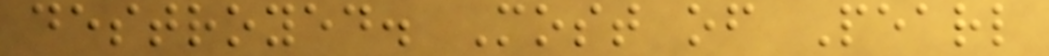destroyed. Most of Pearl
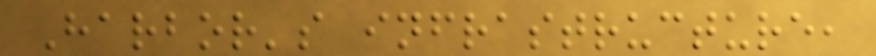Harbor's infrastructure,
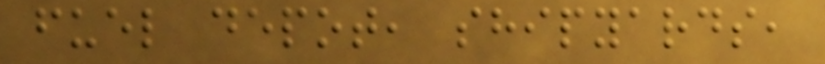fuel depot, shipyards,
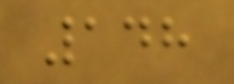148
